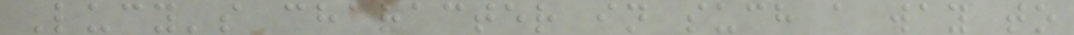Lucy's character in such a way to
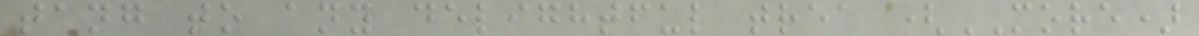tang to any delightful trea (MORE)
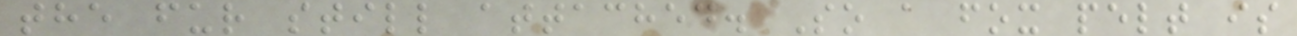the fur still attached. So a fox pelt is
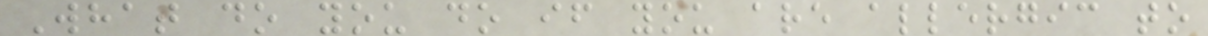What do you do if you are allergic to
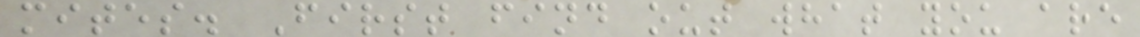mites. First find out what you are
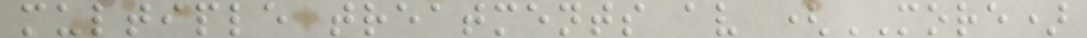multiple treatments av (MORE)
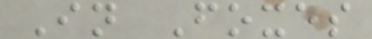In Foxes
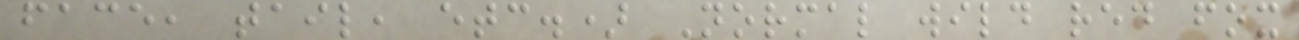face, tail, etc.) Normal wild red fox
